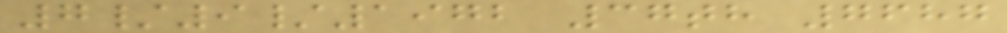7/9/1972 37th 7687
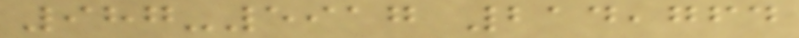987-5917 214,764
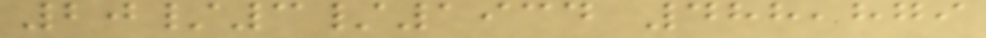20/3/1934 488,879
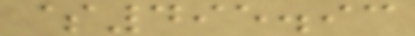$495.93
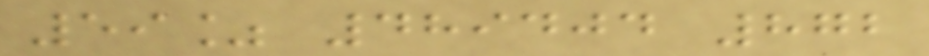59% 489404 872
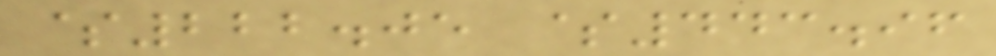$222.05 $443.96
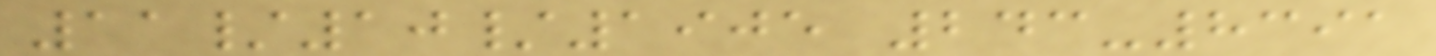11/10/1905 243-8391
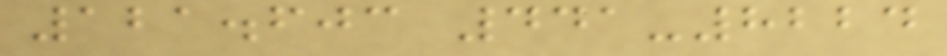121.603 441-8224
